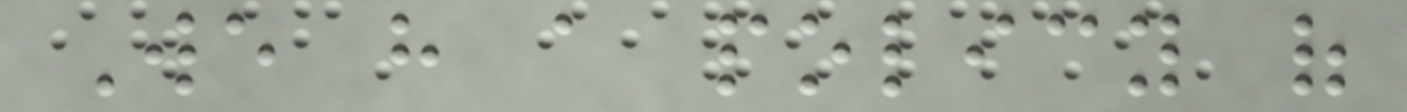We have a policy of
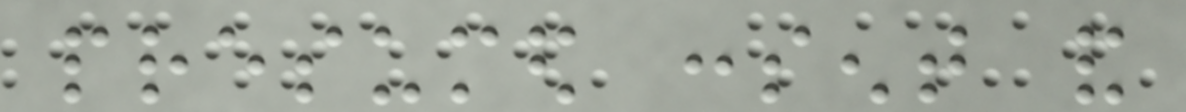presumed consent and
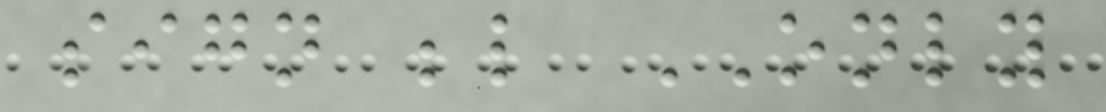sign below ONLY
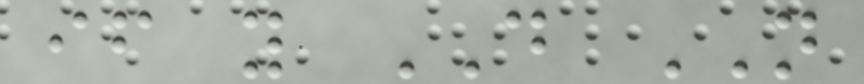if you DO NOT
